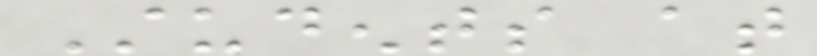Students at
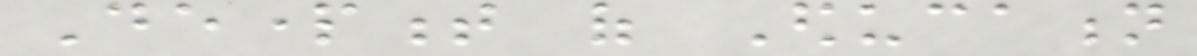Department of Education
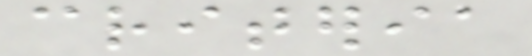criteria
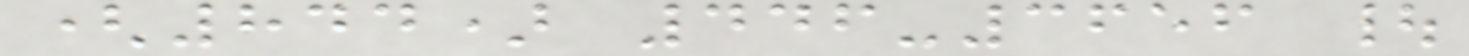(844) 446-3656 |
